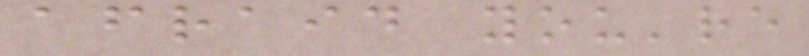afraid you're
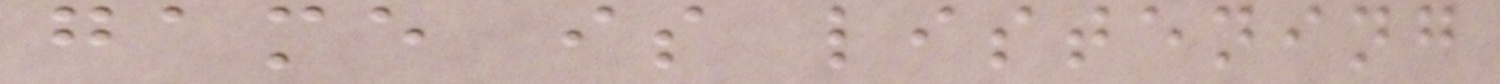game is listening
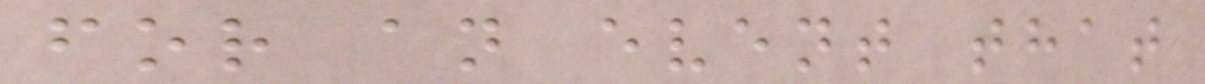for an event that
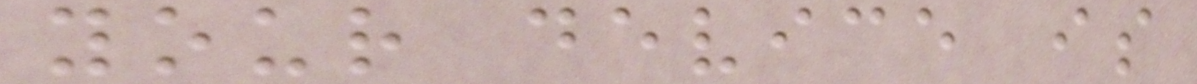your device is
